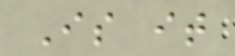Is it
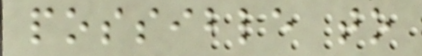possible to
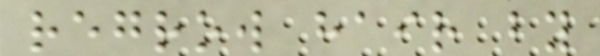regrow hair by
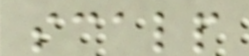scalp
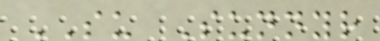SU Sunnyr
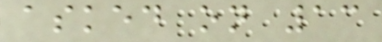asked on 13
